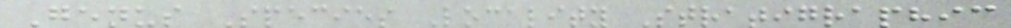Genus Species Locality Stratigraphic
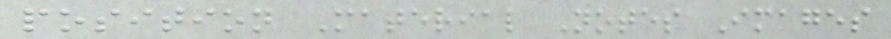position Material Notes Images
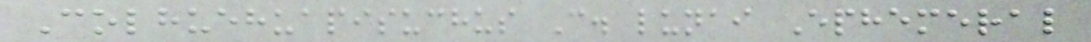Colhuehuapisuchus C. lunai Ephemeral
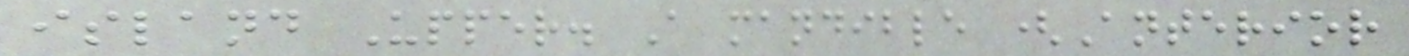island Upper. A mandible (Anterior
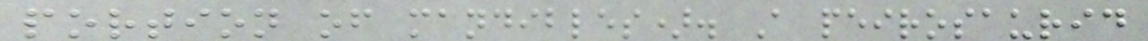portion of mandibles). A peirosaurid
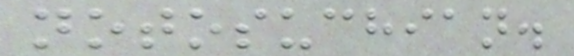notosuchian.
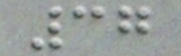37
